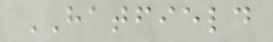HATFIELD
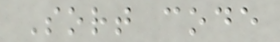Sort code
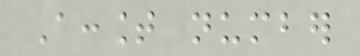Account number
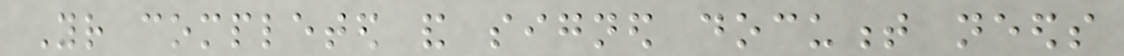Your completed and signed document needs
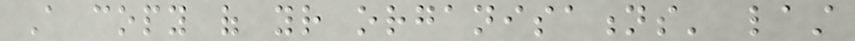A copy of your organisations' last
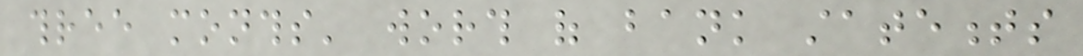three months' worth of bank statements
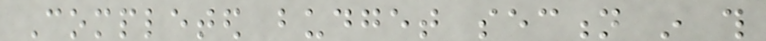Completed budget section in this
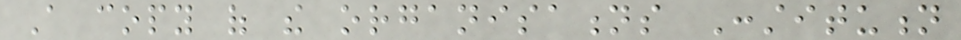A copy of the organisations Constitution
